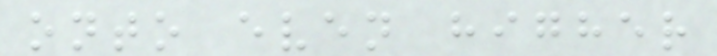onto even higher
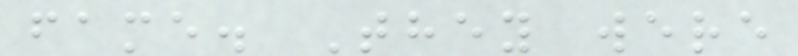fame. They were
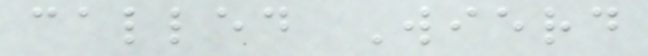called Wierd
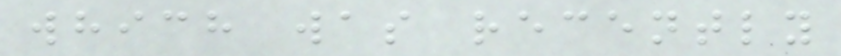which was recently
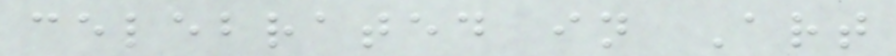celebrated in Art
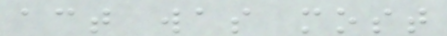act was most
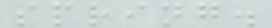spring.
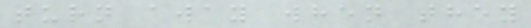turn away when they
